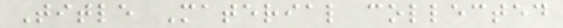Title Material collected
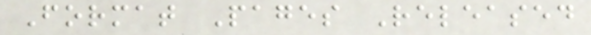Format Pages Released
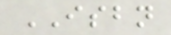ISBN
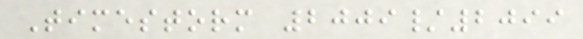Timestorm 2009/2099
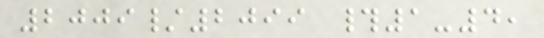2009/2099 #1-4,
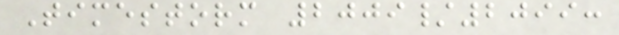Timestorm 2009/2099:
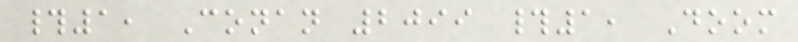#1, Conan 2099 #1, Doom
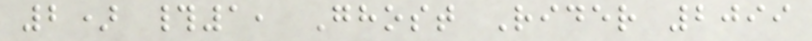2) #1, Ghost Rider 2099
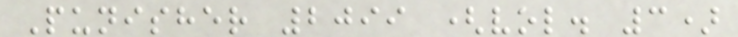Punisher 2099 (vol. 3)
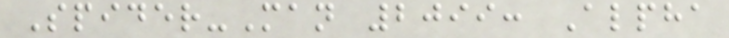Spider-Man 2099: Alpha
